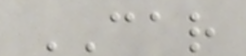CAR
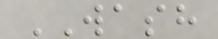WASH
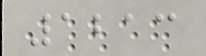1213
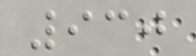930
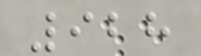928
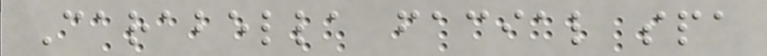Carabella facial spa
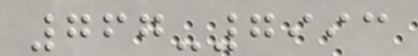767-7993
